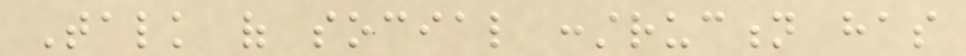Talk of social construction has
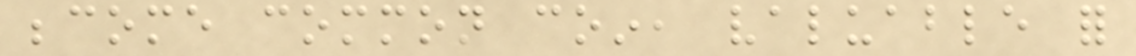become common coin, valuable for
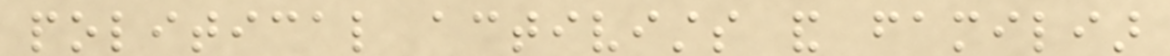political activists and familiar
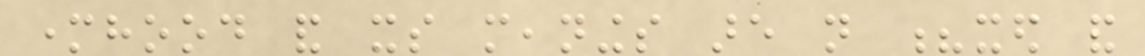motherhood and its meanings are not ?xed and
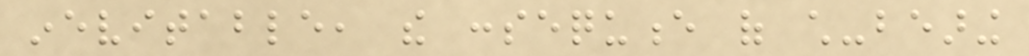inevitable, the consequence of child-bearing
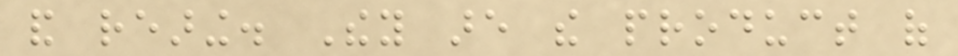and rearing. They are the product of
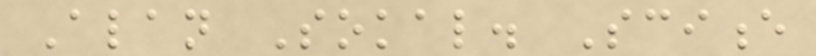Alan Sokal. Science
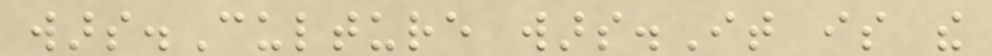wars.Culture wars.It is the
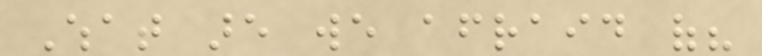What are we afraid of?
